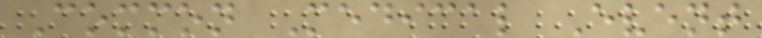Common Medical Event
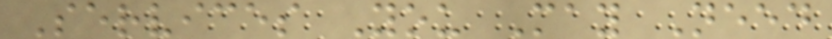Services You May Need
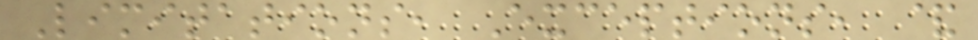Limitations, Exceptions, &
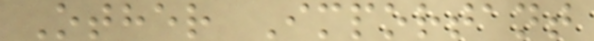Other Important
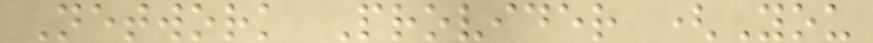Network Provider (You
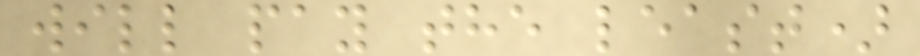will pay the least)
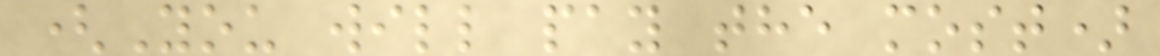(You will pay the most)
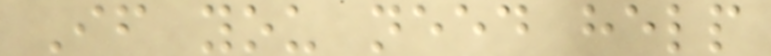If you need help
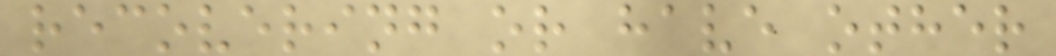recovering or have other
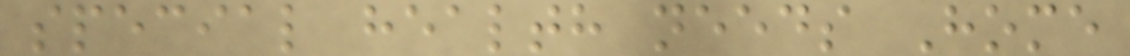special health needs Home
